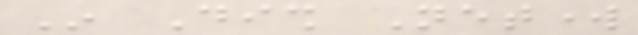In Dish Network
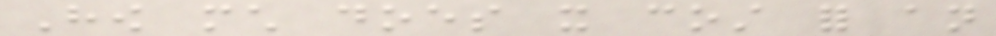How much does it cost for an
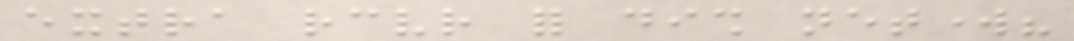extra receiver for dish network?
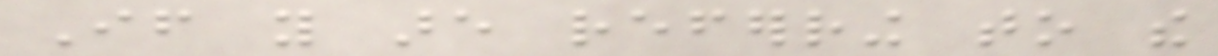If you are referring to the
